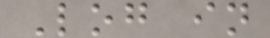Log in
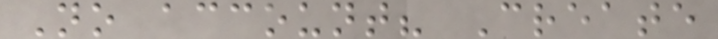No account? Create
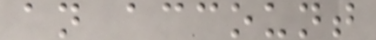an account
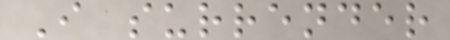I surrender
